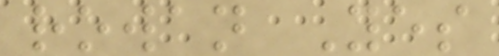rowan Yes
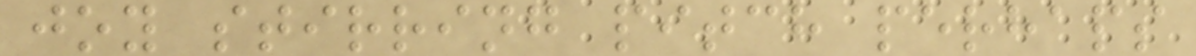joy stirring pitch perhaps
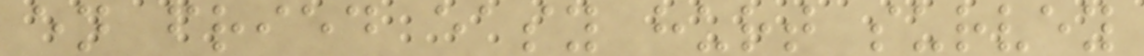en fried easy hurt survey
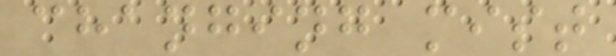changing mist
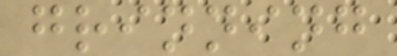grinning
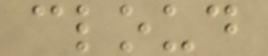cloud
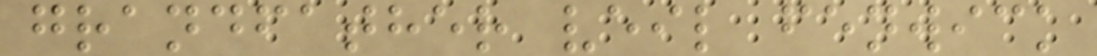grandfather veil fenwick
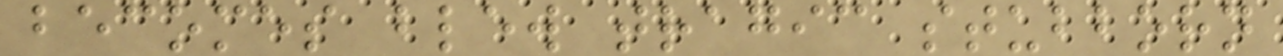becomes blew tragic stubborn
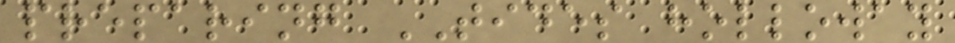preparing TIDES holloway
